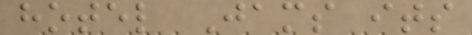hotel Jams its
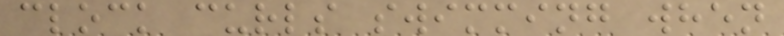clock curls swimming when
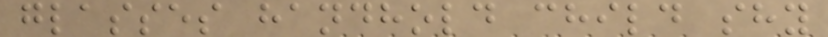glasses handhold child shy
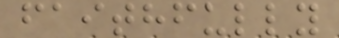faithfully
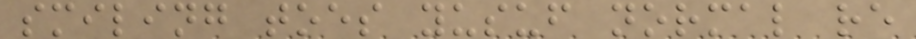smiling toes yusuf normal re
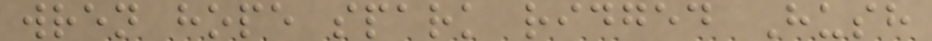wren hope spark ridged Hush
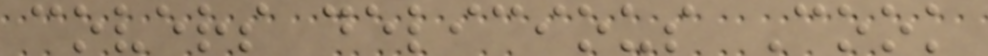covers delicious Cook
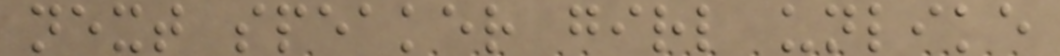next speaker girl unlike
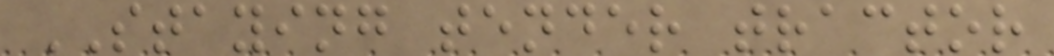STAYING tender tractor
